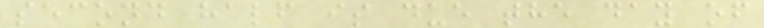second half is due the day of
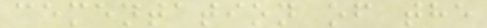cementation of the
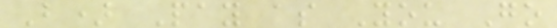B) Pay as You Go
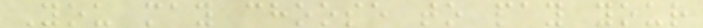You may choose to pay your
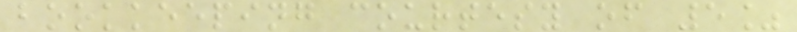bookkeeping courtesy of 5%
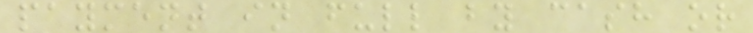payment in full by cash or
